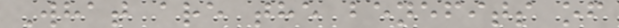What are the benefits of
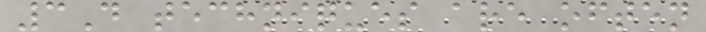3D techniques are often
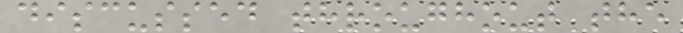discussed throughout the
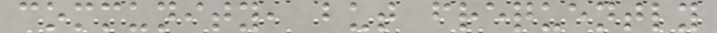community, but frequently
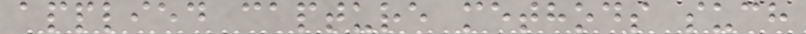applied capture methods such
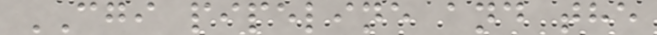CGI pipeline and the
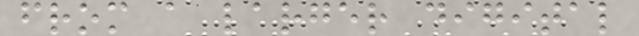from a larger digital
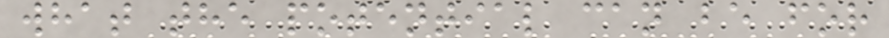what the potential can be for
